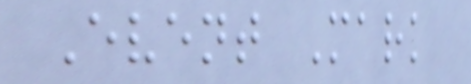Event Mark
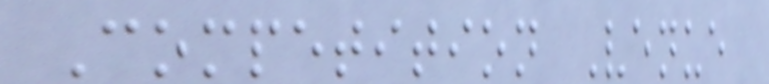Competition Venue
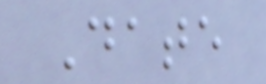Date
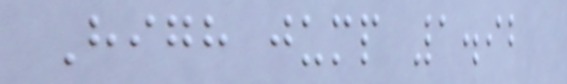High jump 1.92
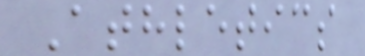Athletics
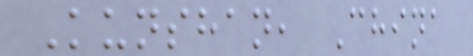Kunshan, China
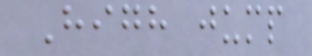High jump
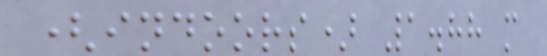(indoors) 1.88 m
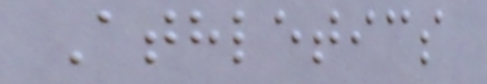Athletics
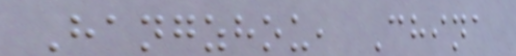Hangzhou, China
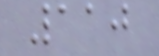110
